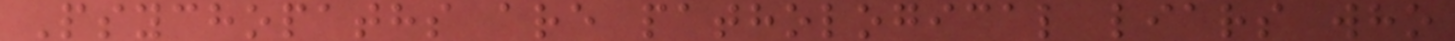Psychopaths are pathological liars who
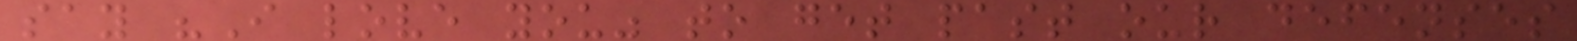say "I love you" to get past our defenses
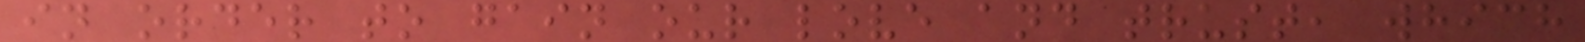in order to gain our love and trust, which
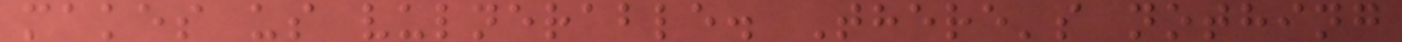makes us vulnerable. There's nothing
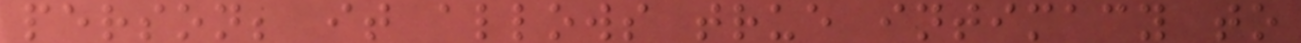person; it allows true intimacy to
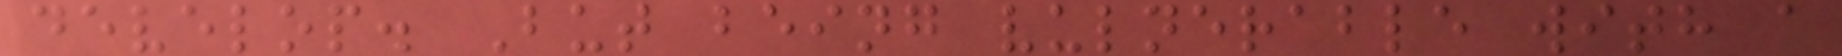develop. But being vulnerable with a
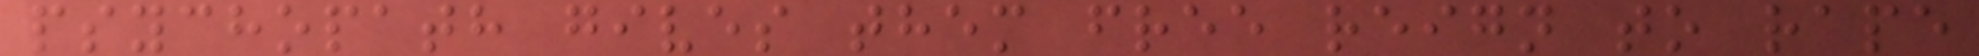psychopath gives them free reign to rape
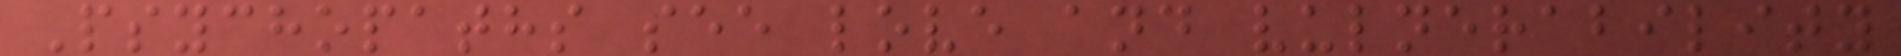Psychopaths see love and vulnerability
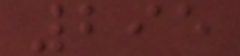295
